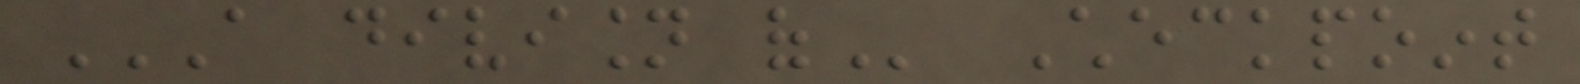A DIVISION OF Checkpoint
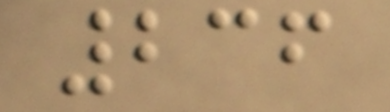236
